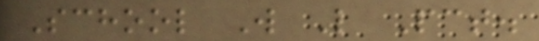School W L Pct.
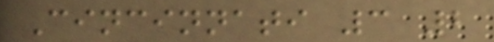Cincinnati 3 2
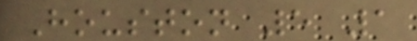Houston 5 1
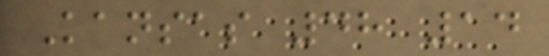Kansas 48 14
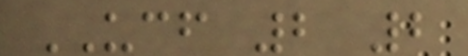UCF 2 2
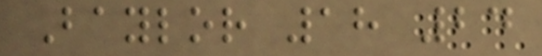Baylor 18 24
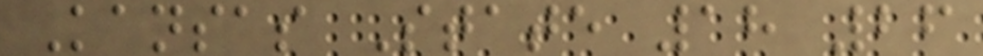Kansas State 18 26
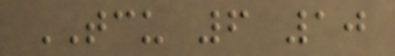TCU 6 10
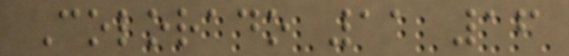Colorado 11 16
